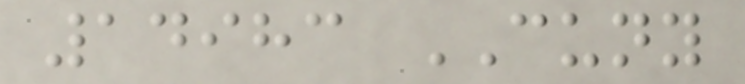14983 CUNY
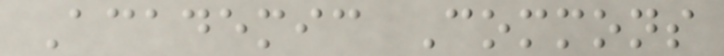Academic Commons
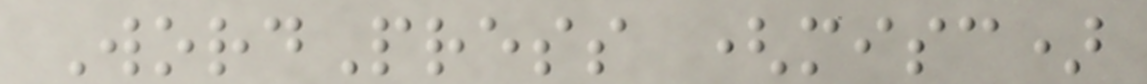WordPress (misc)
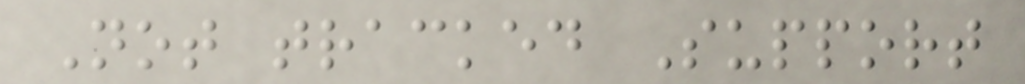Not tracked Support
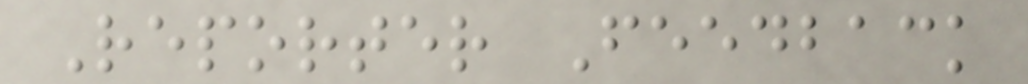Reporter Feedback
